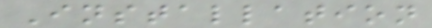Installation
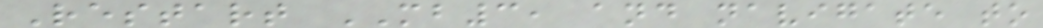Restart MB3, and navigate to
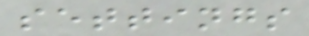settings
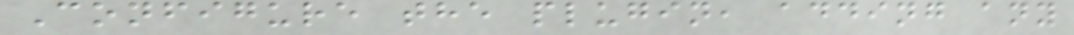Configure the plugin, adding any
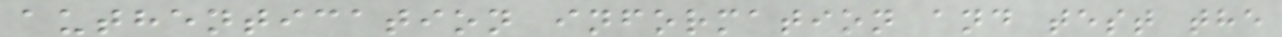authentication information and test the
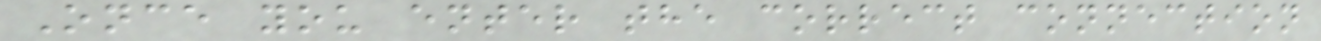Once you enter the correct connection
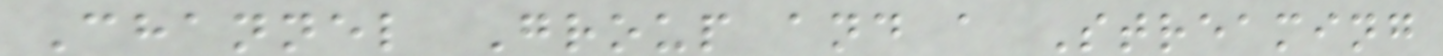Channel Group and a Streaming
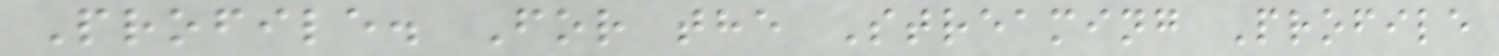Profile. For the Streaming Profile
